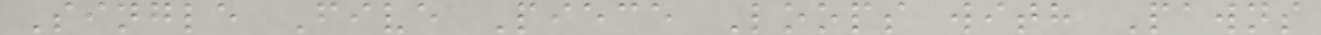Single Five Piece Loops with Pawns
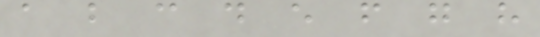a b c d e f g h
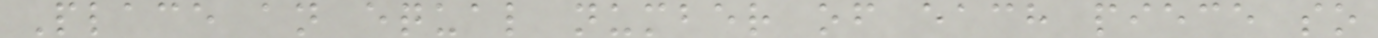Place an equal number of each piece so
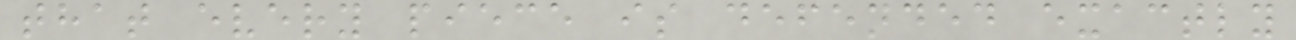that every piece is defended exactly
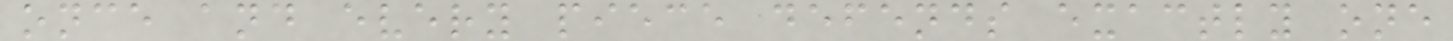once and every piece defends exactly one
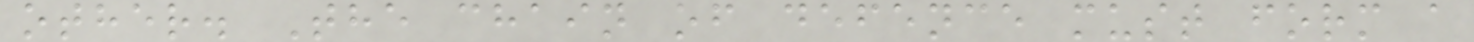other. The chain of defence must form a
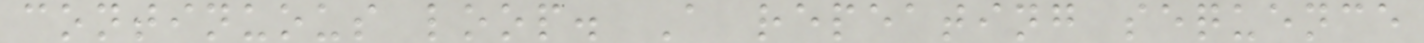continuous loop. A repeating sequence
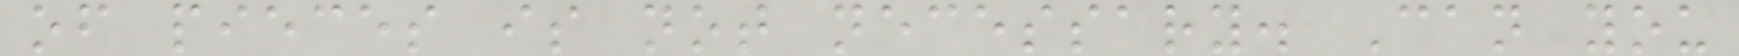of pieces is not necessary. Can you
